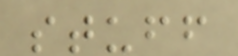stuff
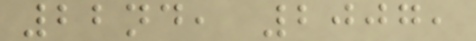22nd, 2007,
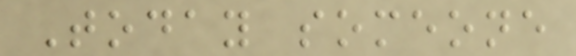Today someone
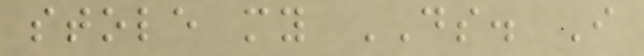stole my DS. I
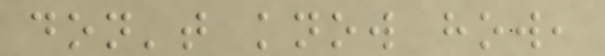don't know how,
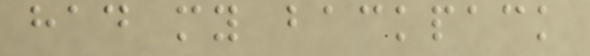had my backpack
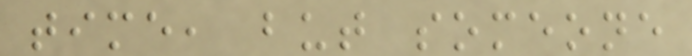time, but someone
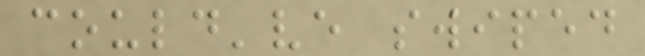could've swiped
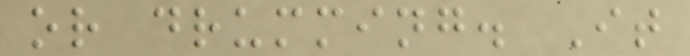or drumming. It
